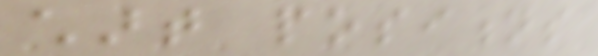chart positions
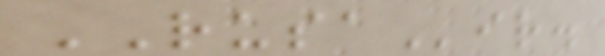RUSAir.
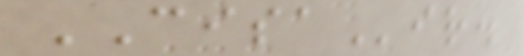CISAir.
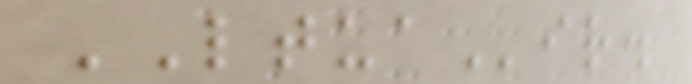LTUAir.
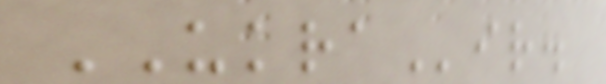UKRAir.
